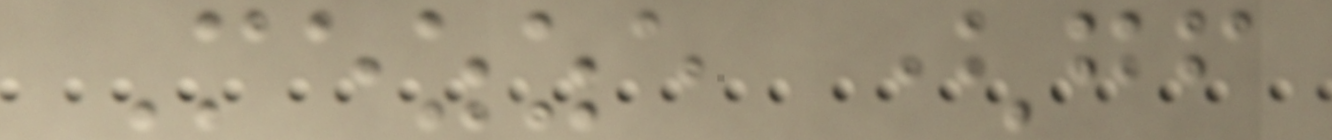Mezze (gf
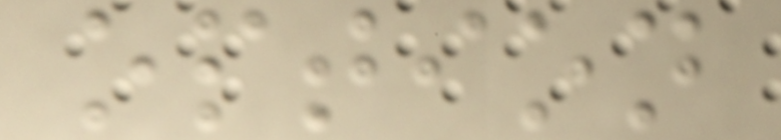option
